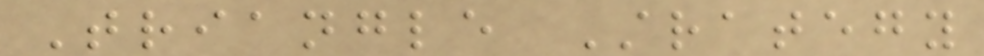Triangle Strategy
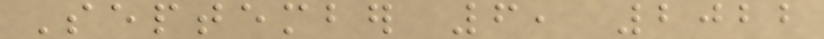September 6, 2022
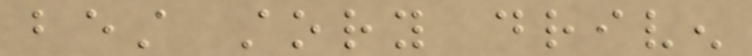best story driven
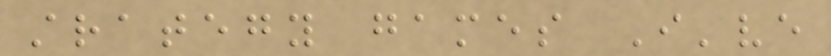strategy games I've
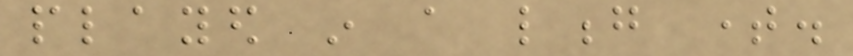played in a long time.
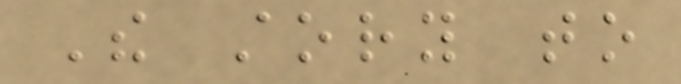The story to
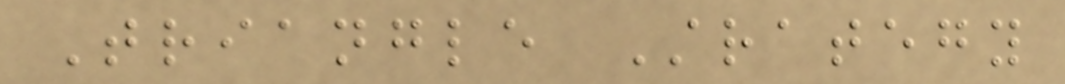Triangle Strategy
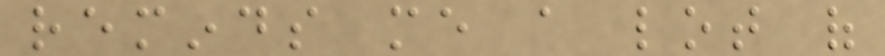reminds me a lot of
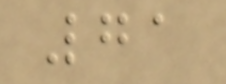71
